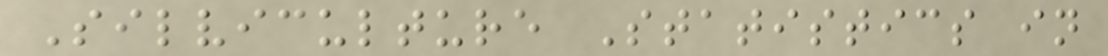Silviculture Statistics in
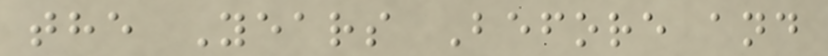the Years Before and
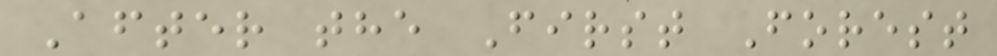After the First Forest
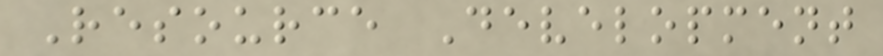Resource Development
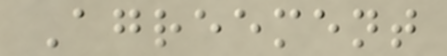Agreement
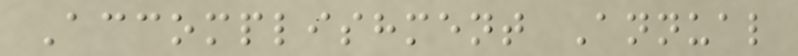Accomplishment Annual
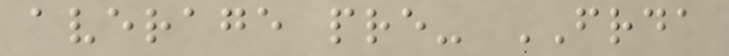average pre- FRDA
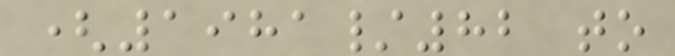(1981/82 to
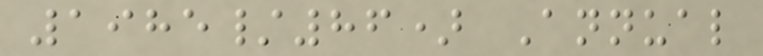1985/86) Annual
